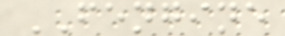FENGINE
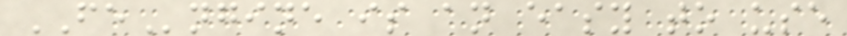FEngine is an easy to use
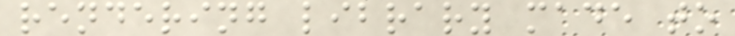rendering library made to
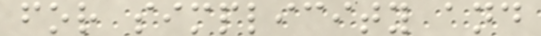for simplicity and
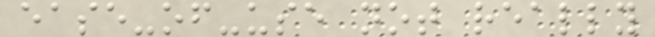ease-of-use not really
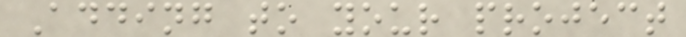Adding to your project
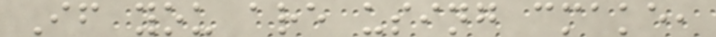If you are using cmake,
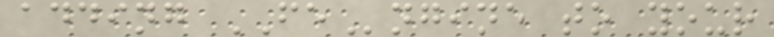adding FEngine to your
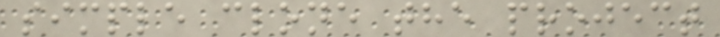simple clone the project
